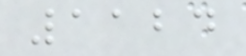1124
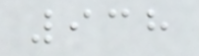938
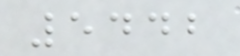5442
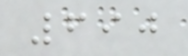690
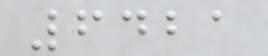6421
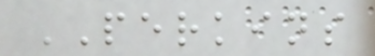PERKINS
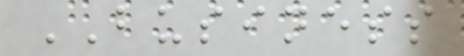BUSINESS
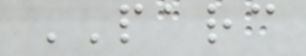PARC
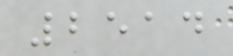2514
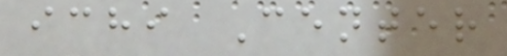ichi Center
